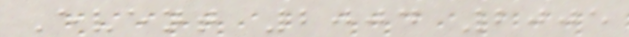Event 2004 2005
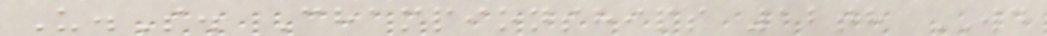U.S. Championships 12th WD
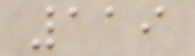119
